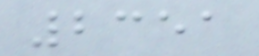2351
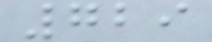729
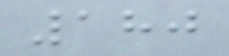180
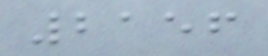2156
